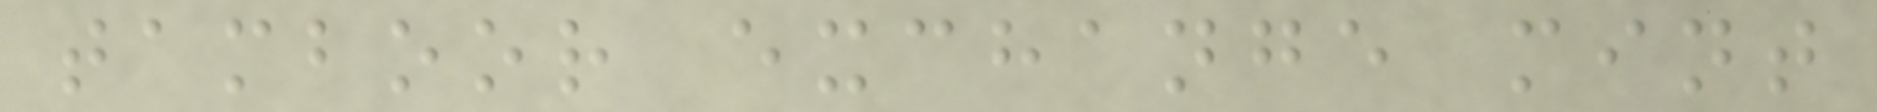tamboor exchange mint
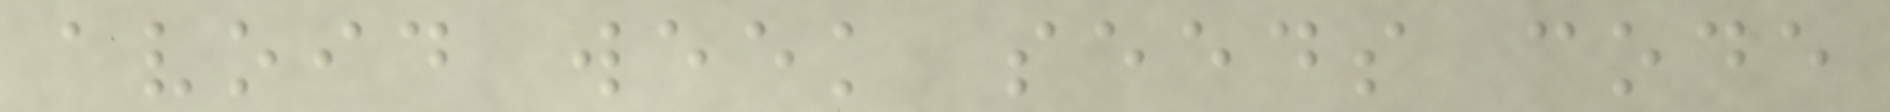avoid week seeds code
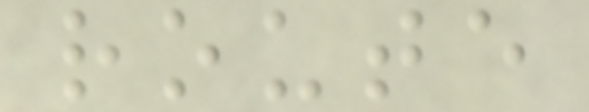route
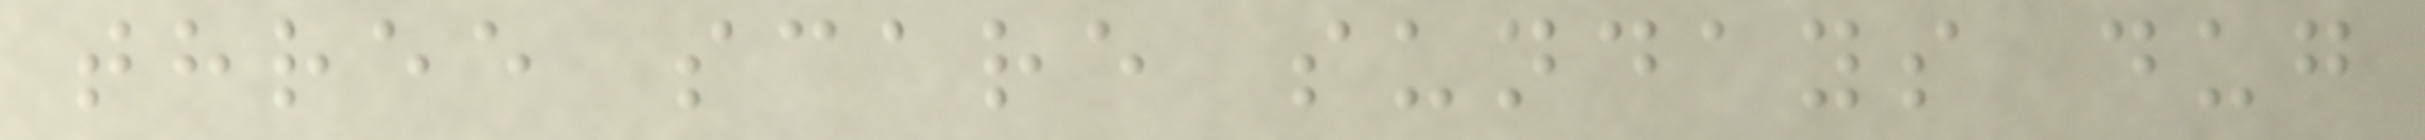three scare sundays dug
